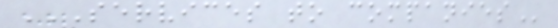SERVICES TO COMPANIES
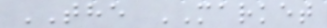THE MARKET
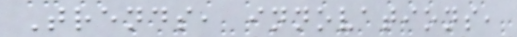Trends, innovations,
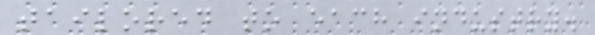tailored to each industry.
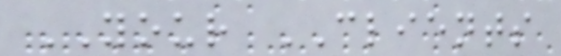YOUR CLIENTS
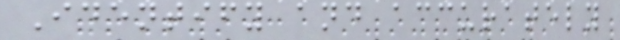Identify and accurately
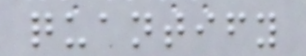quantify
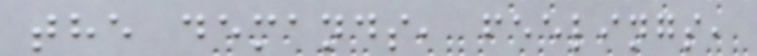the demands, feelings,
